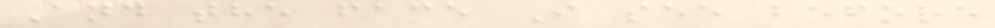And the face I see before
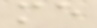me
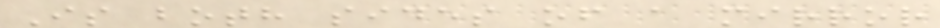Is both sides of a mirror
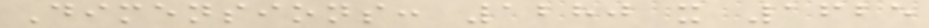Dimensions: 1280 x 1625
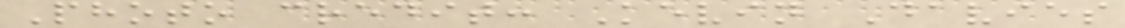Photo credit: Kevin Davies
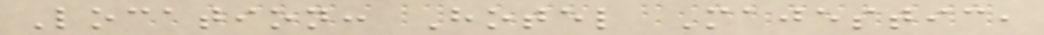Location: Hotel Majestic,
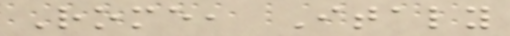Rome, Italy
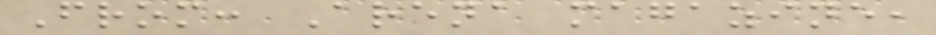From: Arena magazine,
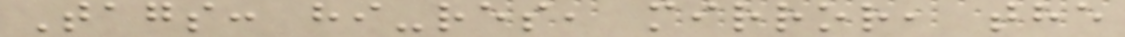Tags: hi-res, mirror, the
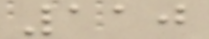110
